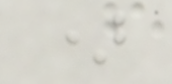)
